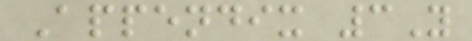Appendix 3Y
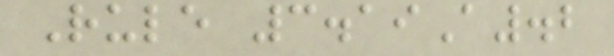Rule 3.19A.2
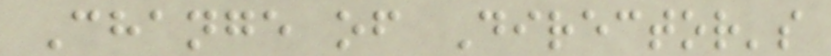Change of Director's
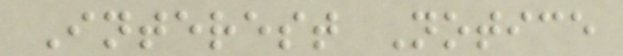Interest Notice
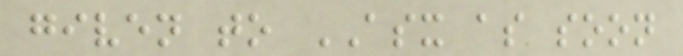given to ASX as soon
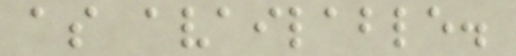as available.
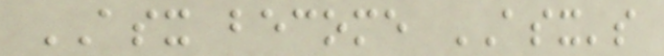ASX become ASX's
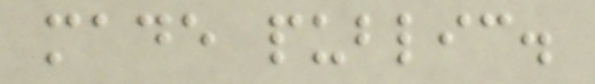made public.
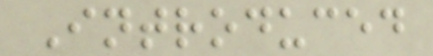Introduced
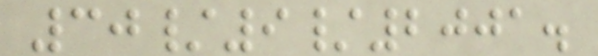30/9/2001.
